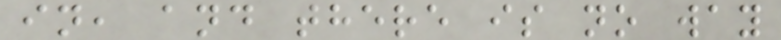in, and there is no way
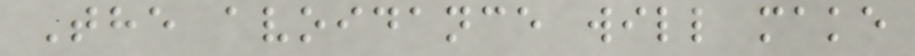The avoidance will make
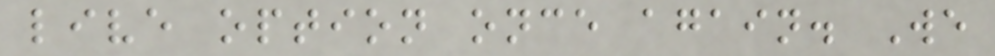live option once again. We
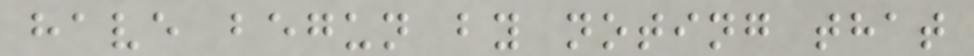have begun by noting that
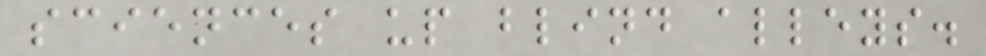sciences up blind alleys.
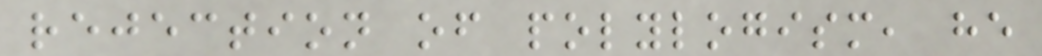rejection of polylogism, he
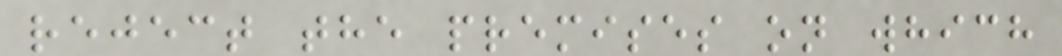reject the premises on which
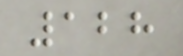128
